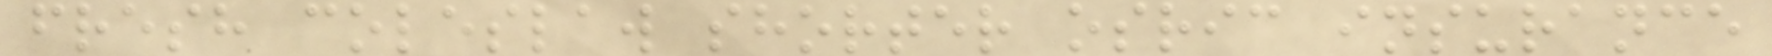fresh coleslaw shorter osric insurance
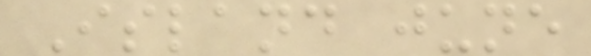Island june
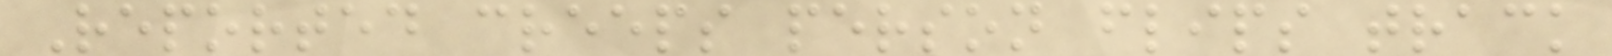Reported creeps person flips track
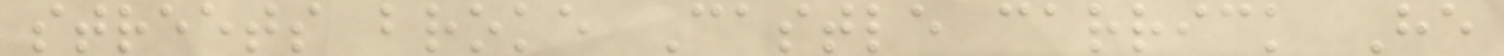streets broke Castle carrick He
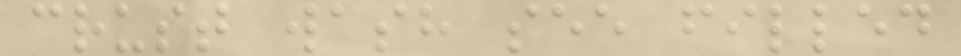crust wash see filled
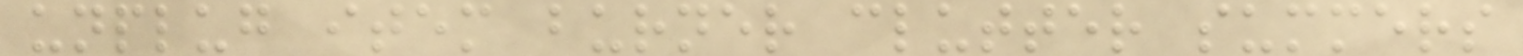unplug item burner clutter summers
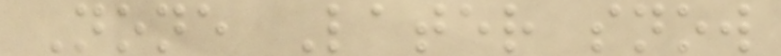None Later snow
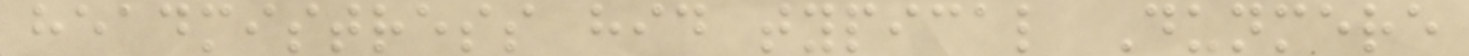headmistress hid typical Dunmere
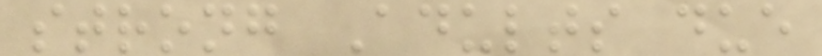strong Adults due
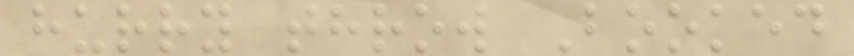hurry throw Booked
